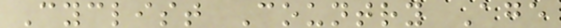Cyclist Country Age
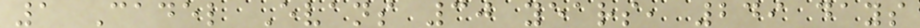1 Cadel Evans 30 years, 249 days
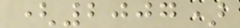(2007)
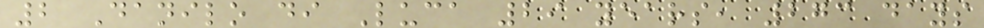2 Danilo di Luca 29 years, 273 days
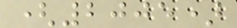(2005)
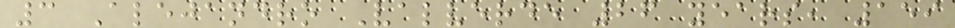3 Alejandro Valverde 26 years, 159
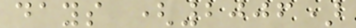days (2006)
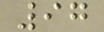97
